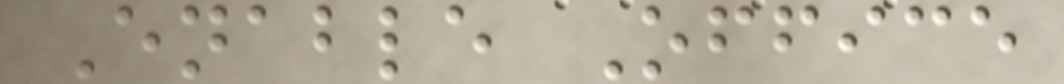Enable Office
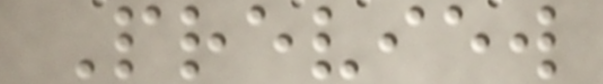Preview
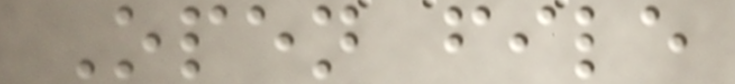Open file
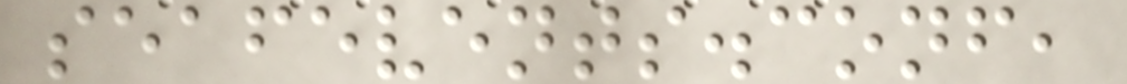seafevents.conf,
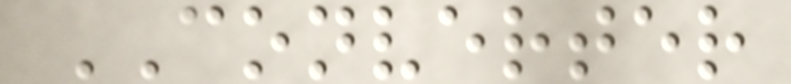CONVERTER
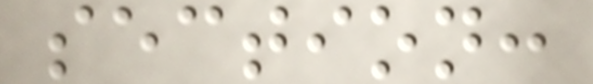section:
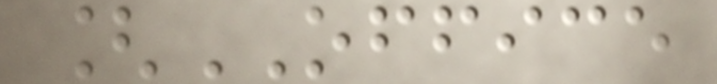[OFFICE
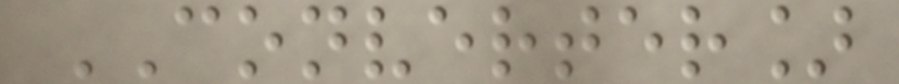CONVERTER]
